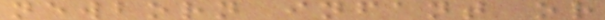newborn infant or
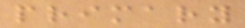primary
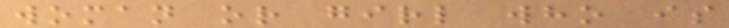woman or girl who is
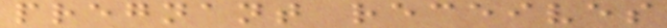pregnant receives
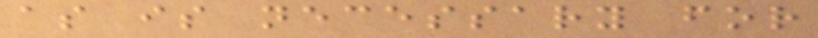as is necessary for
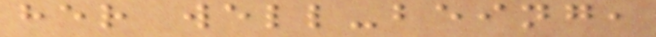her well-being,
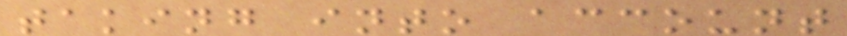taking into account
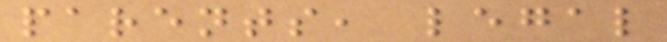parents, legal
